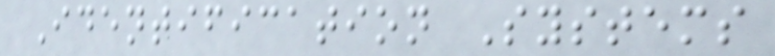Identification Systems
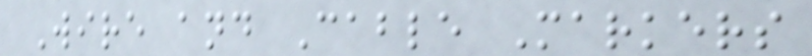Wire and Cable Markers
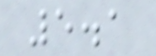5.1
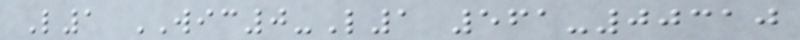L1 WIC0-L1 561-00310
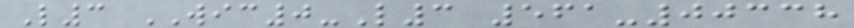L3 WIC0-L3 561-00338
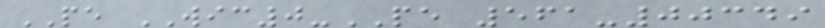PE WIC0-PE 561-00349
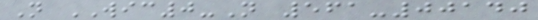N WIC0-N 561-00140
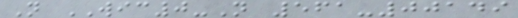N WIC0-N 561-00149
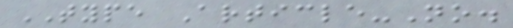TYPE Article-No.
